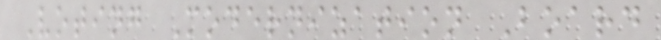Voting Modernization Board
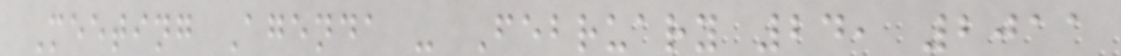Meeting Agenda - February 24, 2011
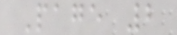Page 2
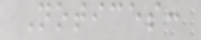Notices:
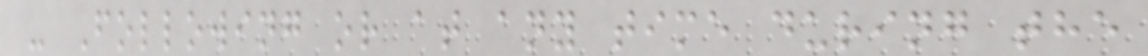- Following or at any time during the
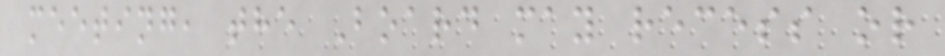meeting, the Board may recess or
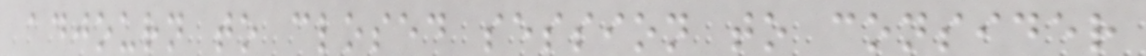adjourn to closed session to consider
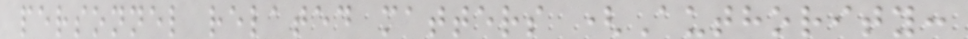personnel related matters (Authority:
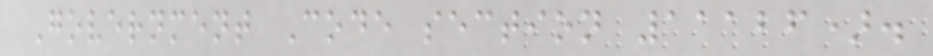Government Code section 11126).
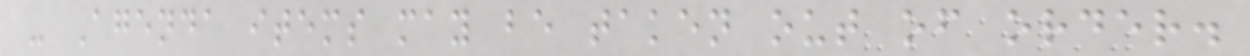- Agenda items may be taken out of order.
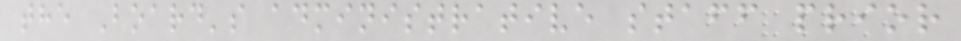the Board's administrative staff prior
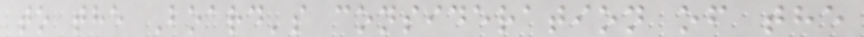to the Board's consideration of the
